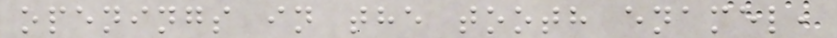openings in the tooth enamel,
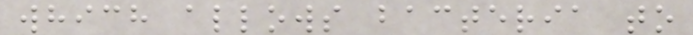which allows bacteria to
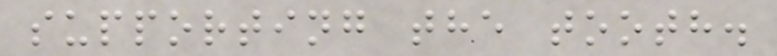supporting the tooth.
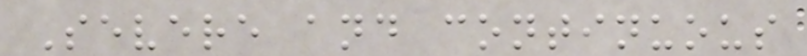Severe and continuous
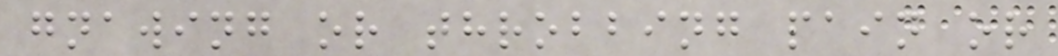gnawing or throbbing pain or
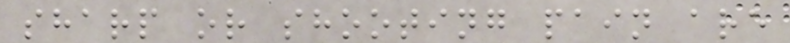sharp or shooting pain are
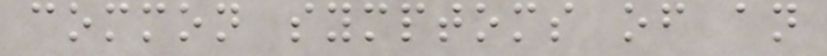common symptoms of an
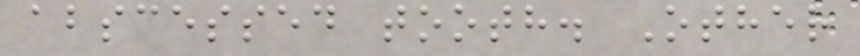abscessed tooth. Other
